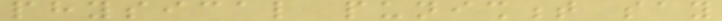physical punishment say
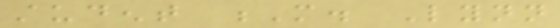student M. Lynn
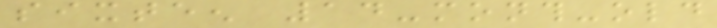sixteen 14-month-old
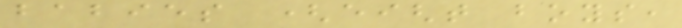babies (eight boys,
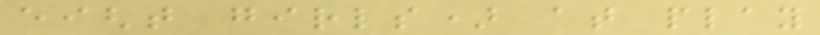eight girls) at play
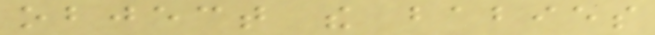object the babies
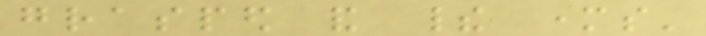grasped and their mothers'
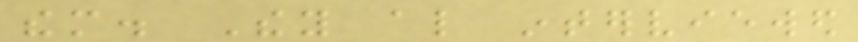them. They also interviewed
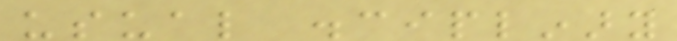usual disciplinary
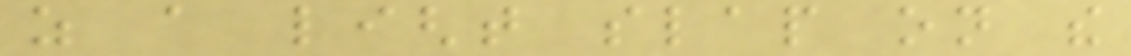as a light slap on the
